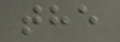the
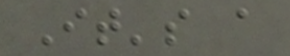It's a
